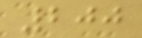200
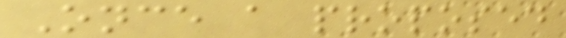Once a proposed
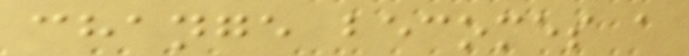change becomes a
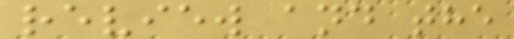review and the
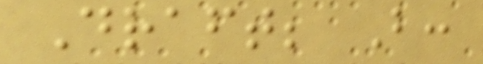Draft; B:
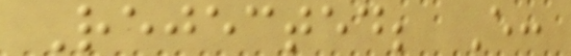Rejected; E:
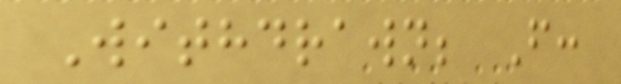Withdrawn; F:
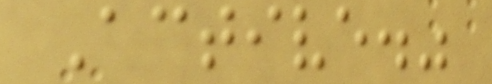Active."
